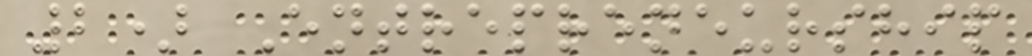2) Entrepreneurship
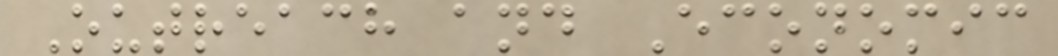Outreach and Economic
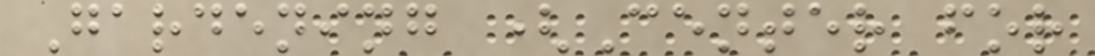Gardening (Center for
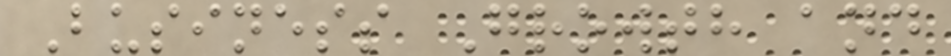Business Growth and
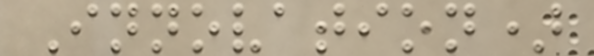Innovation)
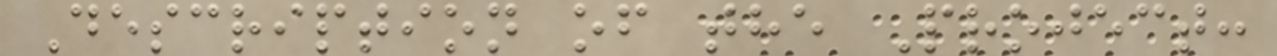Description of the Project:
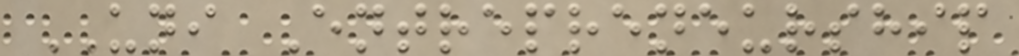UNI Entrepreneurship
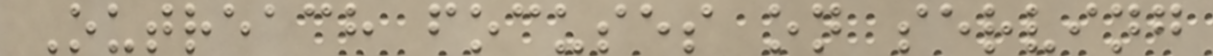Outreach focuses on serving
